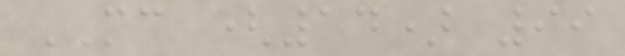MC (14) 99
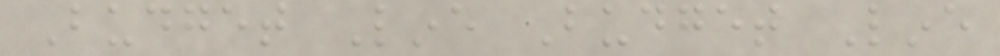Budget Line Budget Line
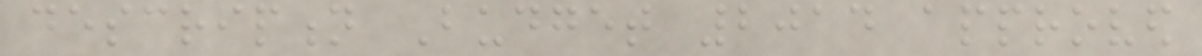description Budget 2014 approved
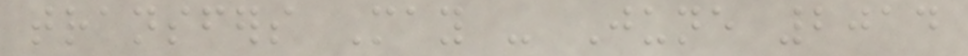transfers May - June 2014
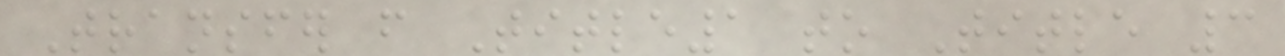Transfer from Title1 to Title 3
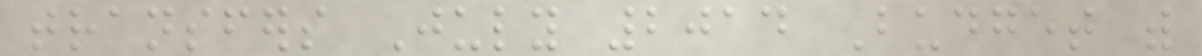transfers July 2014 Budget with
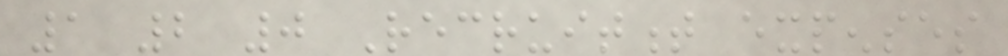1 2 0 Recruitment expenses
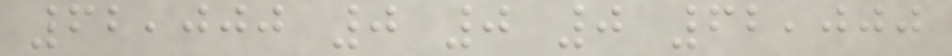62,000 0 0 0 62,000
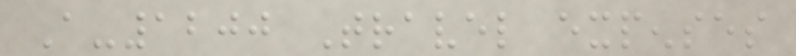A-1200 Travel expenses
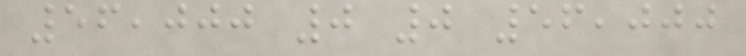56,000 0 0 56,000
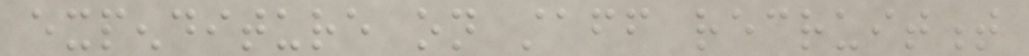expenditure on staff recruitment
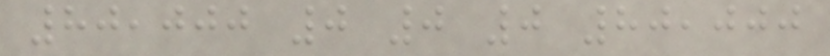80,000 0 0 0 80,000
